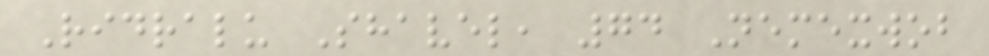Ridralu Shavel, 74 Nemexwob
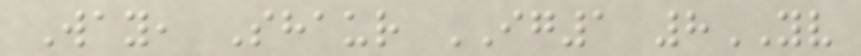Way, Shaur IG1 8YV
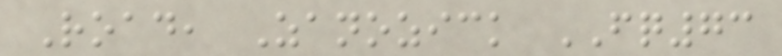Road, Zanozick FQ73
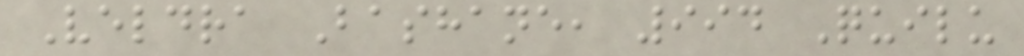Veldra Bashane, 994 Quilu
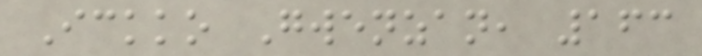Ickko Gwenzan, 163
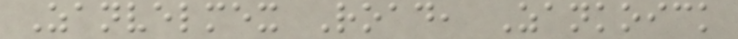Zanvelmex Road, Zankoick
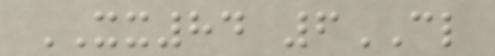XX84 6CL
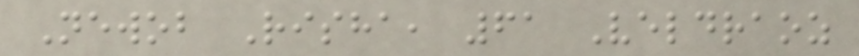Newob Risha, 61 Veldraoz
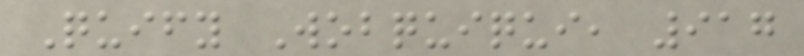Quify Wobquiqui, 917
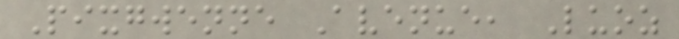Pixgwenne Avenue, Luoz
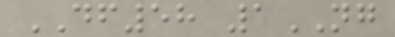DF58 1NG
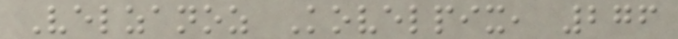Velzanoz Kovelpix, 276
